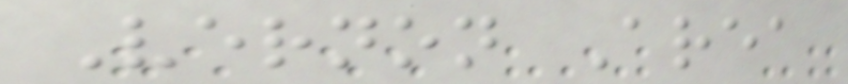Vernon Area
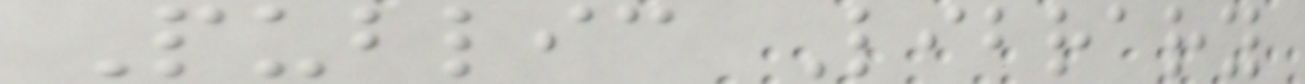Public Library
